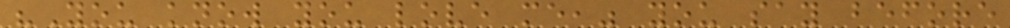"You know you love me," you say before
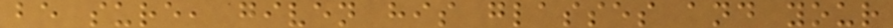be sure, given his glasses and your
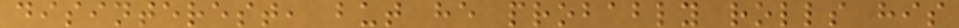disinterest, but he probably rolls his
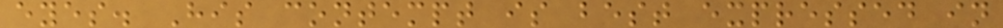eyes. His contempt is best expressed in
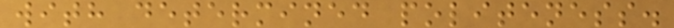with determined politeness.
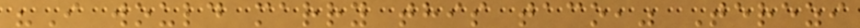"I would marry this taco," Terezi
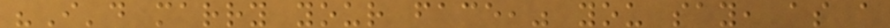"I'd marry your face," you say, as a
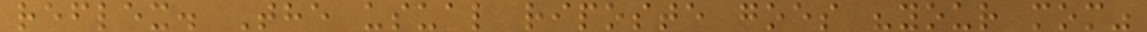reflex. The usual riposte goes "your mom"
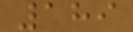189
